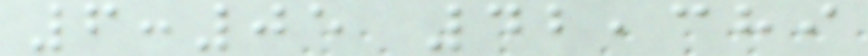6:05 42,389
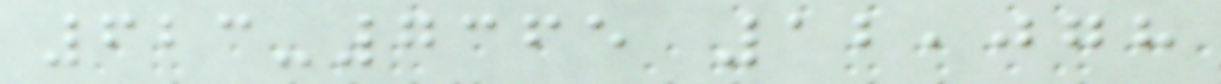623-7365 12,078
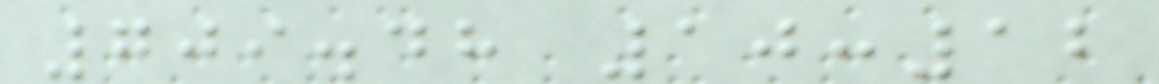709.48 10:12
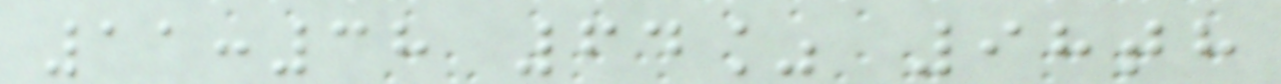11:38 64% 98th
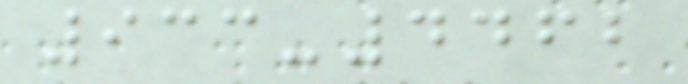933-4462
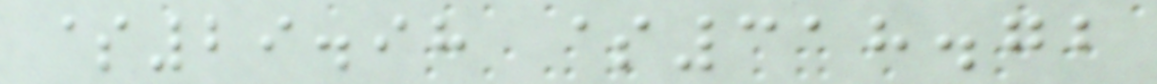$29.98 $318.72
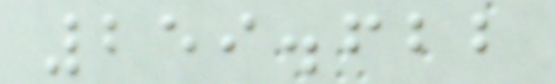259.622
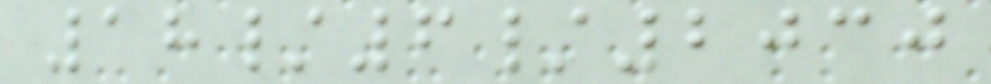18/6/2030
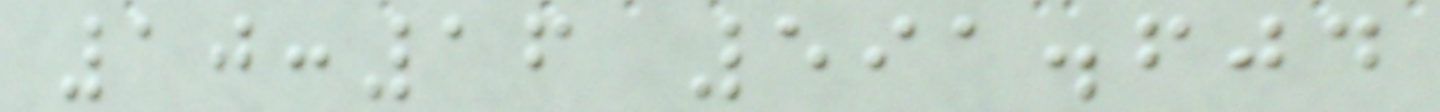10:16 591.604
